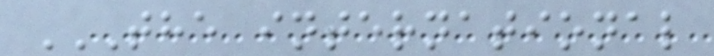THE INTERNATIONAL
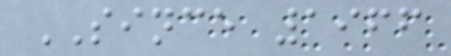SINCE 1966
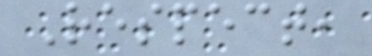Respect,
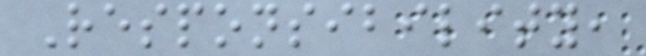Responsibility,
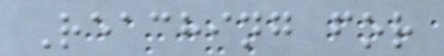Reaching for
